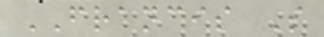FRANCIS S
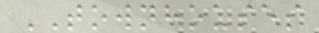TOWNHOUSES
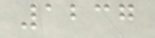1237
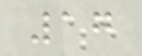17
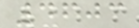4603
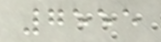7555
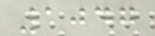1047
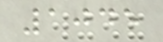1045
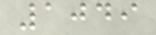1049
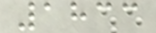1833
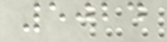5024
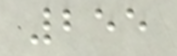255
